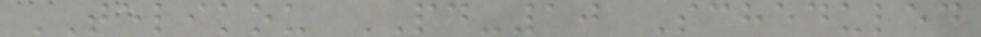TELIKOU PD-10 Scheduled
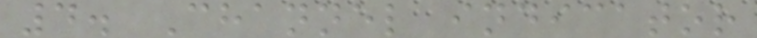4. Channel indicator
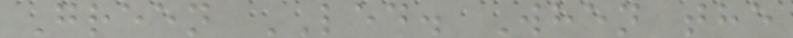Green LED. When the
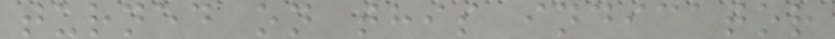turned on this indicator
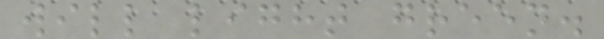will light green.
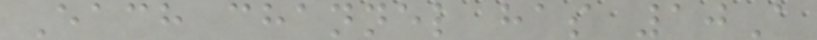Each channel has 10A
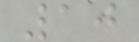10
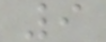9
